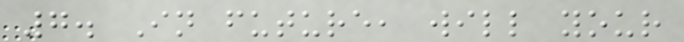7. In future, will your
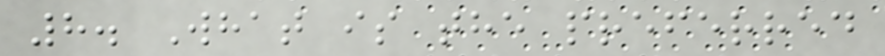8. What is the preferred
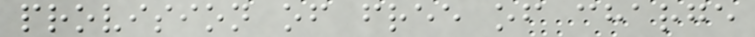provision of free of charge
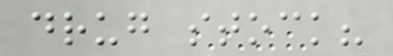drug stock?
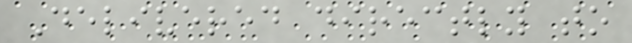Delivered directly to
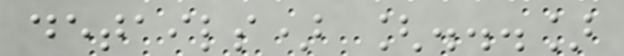details) [...]
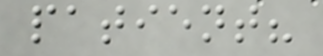patient?
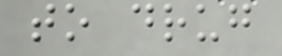to drug
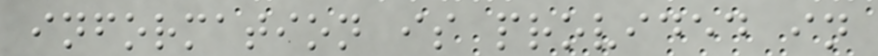information is provided in
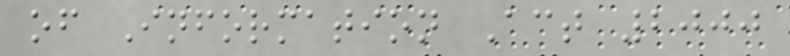of Information Act 2000
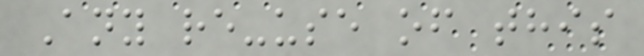Any re-use of this
